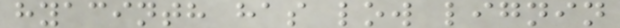hyacinth has low lignin
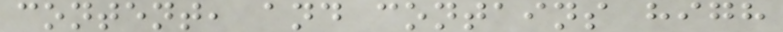content, and contains high
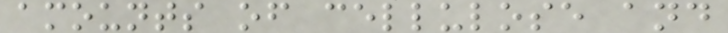amounts of cellulose and
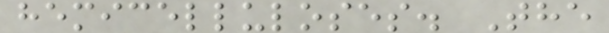hemicelluloses. The
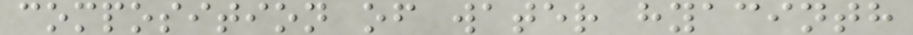composition of water hyacinth
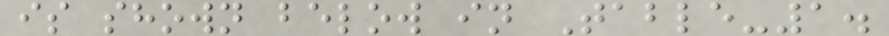is shown below in Table-1.
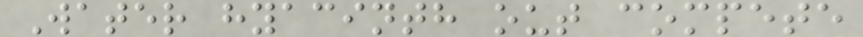Water hyacinth out compete
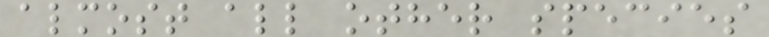almost all other species
